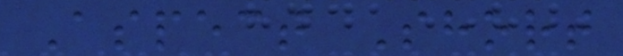Aspect Short
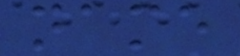name
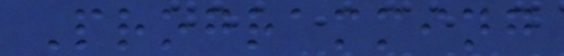Programming
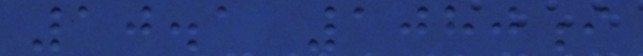10.1 1080i
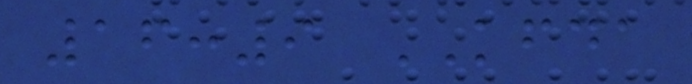16:9 KFDA
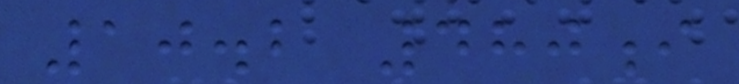10.2 480i
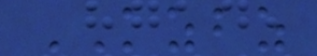KZBZ
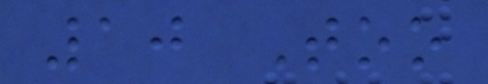10 Too
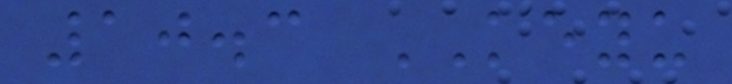10.3 KEYU
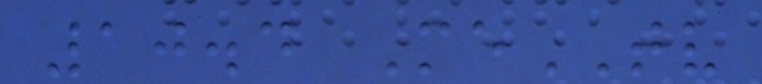10.4 MeTV
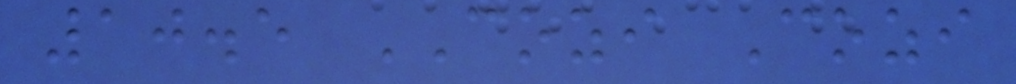10.5 COZI Cozi
